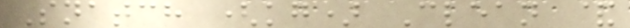Snatch (kg) Clean &
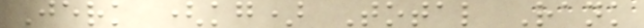Jerk (kg) Total Rank
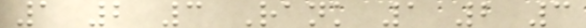1 2 3 Rank 1 2 3
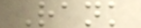Rank
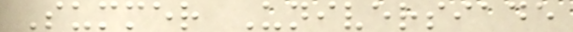Summer Universiade
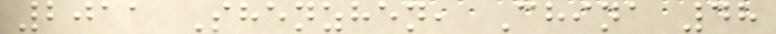2011 Shenzhen, China 48
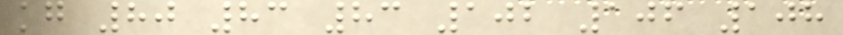kg 80 83 83 102 106 108
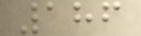186
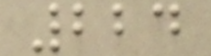224
